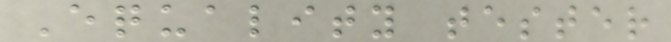Equality tester
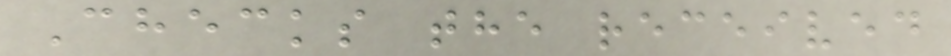Checks the received
